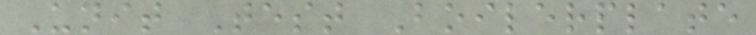Unit Test Boilerplate
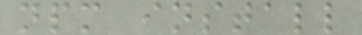npm install
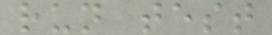run test
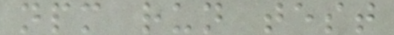npm run test
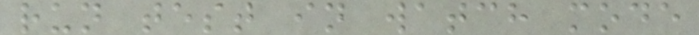run test in watch mode
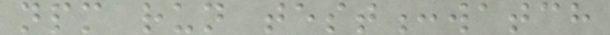npm run test:watch
